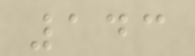143
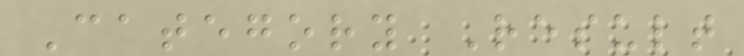Category Result
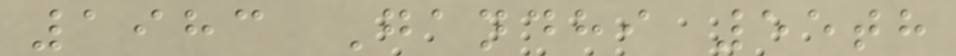1983 Gandhi 55th
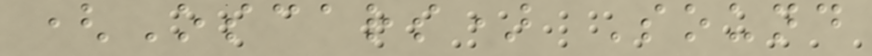(Oscars) Sound
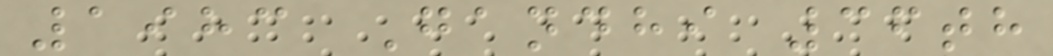1983 Gandhi 36th
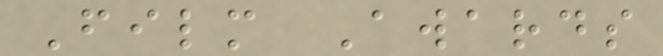Film Awards
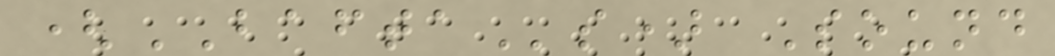(BAFTAs) Sound
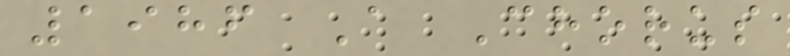1986 A Chorus
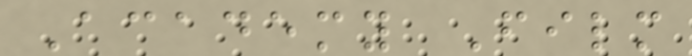Academy Film
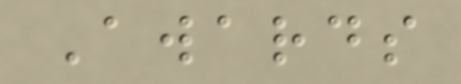Awards
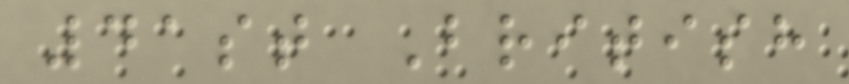41st British
